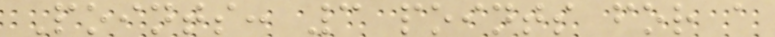Points: 3 points for a
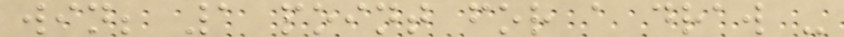win; 1 point for a draw -
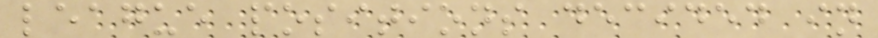league positions decided in
